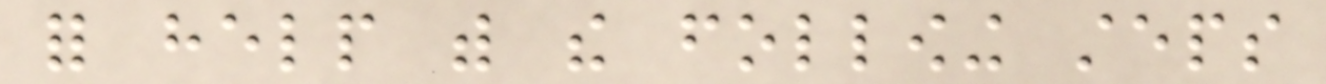for help with the following steps
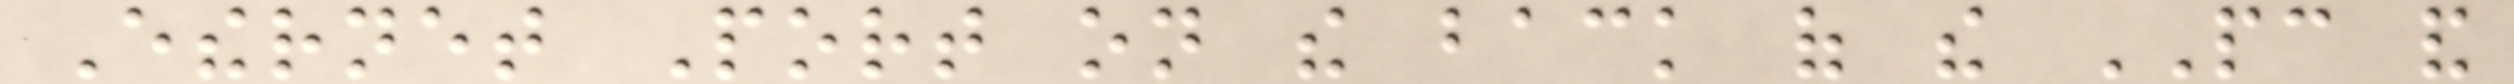Ethernet Port on the back of the PC and
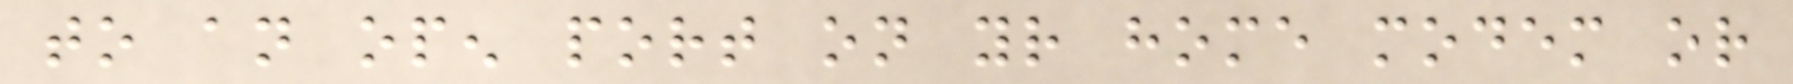to an open port on your home modem or
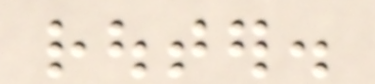router.
